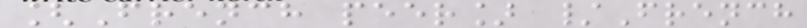[French peer] /French
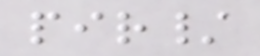pir/
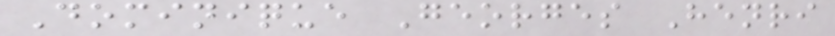Dominique Georges Henri
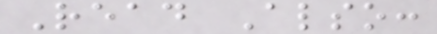Read Also:
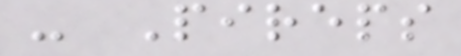- Pireps
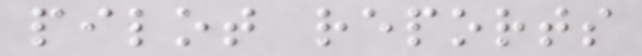pilot reports
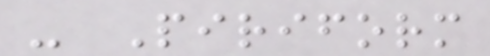- Piriform
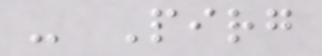- Pirg
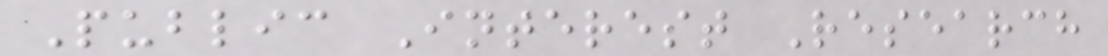Public Interest Research
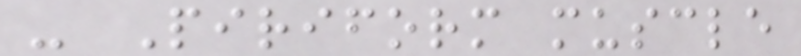- Piriform muscle
